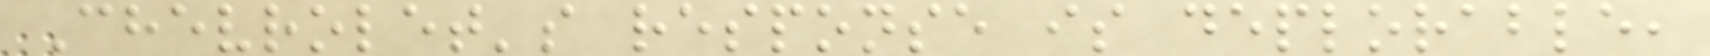Chevrolet's response is deplorable,
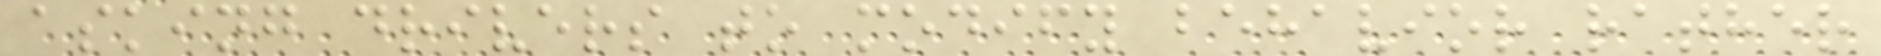asking drivers to modify behavior rather
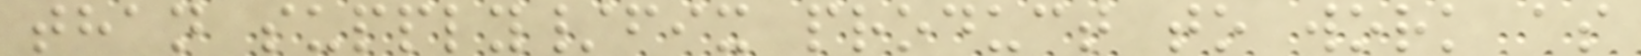than supply/fix product to work as
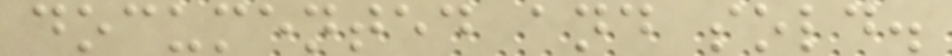documented and sold.
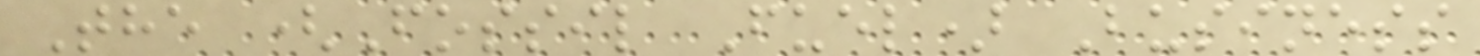The (Fossil Fuel) Business
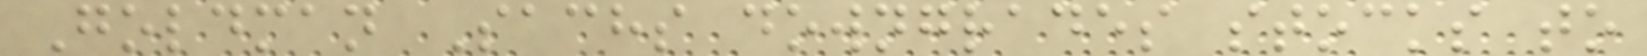Goldman Sachs downgrades stocks to
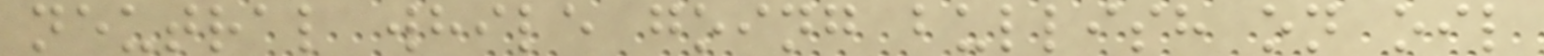neutral while going bullish on oil
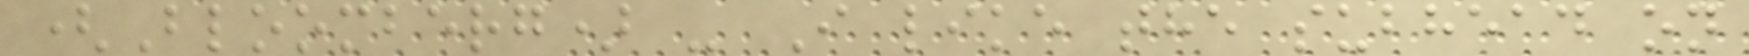(Bloomberg) - I like the subhead on
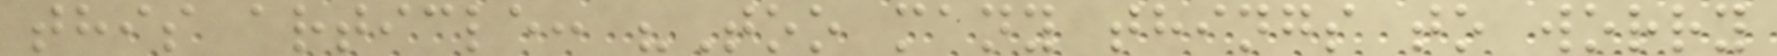this article: "Too many things to worry
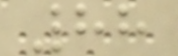88
